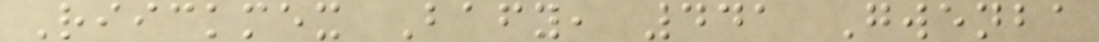Riickmex Bafy, 441 Gwenba
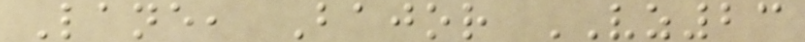Lane, Bajor VZ23
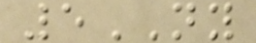5NY
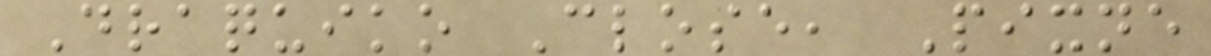Draquiko Close, Pixne
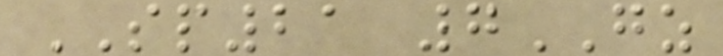SP21 7GZ
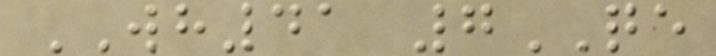WH41 7QE
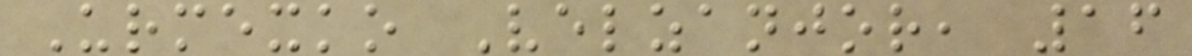Urmexko Velzanjor, 16
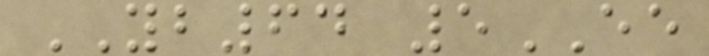YB64 5EE
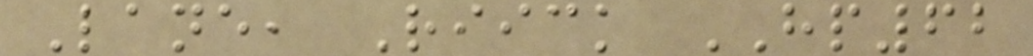Lane, Riick HP62
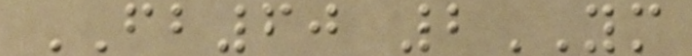FB60 2YM
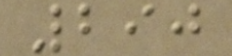290
